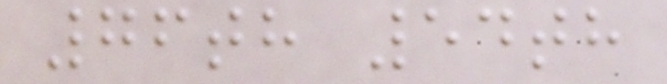76th 54th
